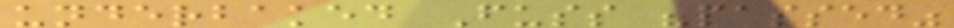underbaked Fuss "passed"
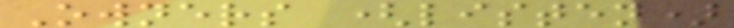Owners (listen)
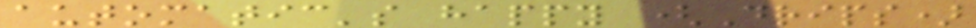automatic's happy (Drips)
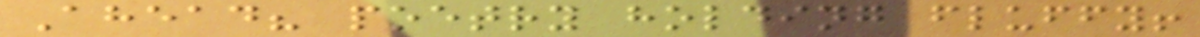Ahead? poetry holding fluffy!
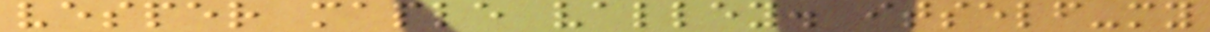vesper maple valley. itself-my
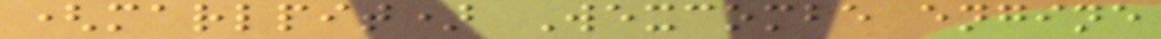(marlpit) Wexcombe engine
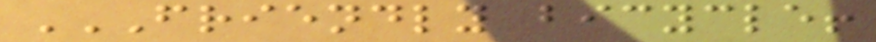FRIENDLY BICYCLE!
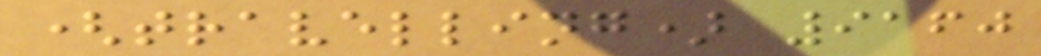(travelling) 9160
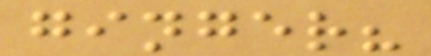ginger?
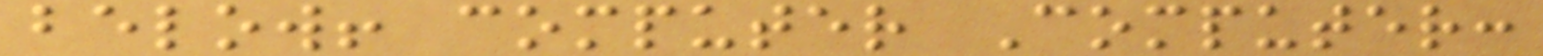below! computer Computer:
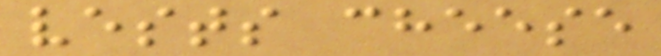vests cheese
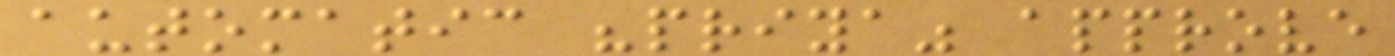automatic "priya" approve
